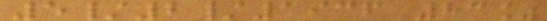5/2/1936 83%
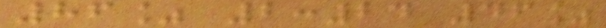86% 2:24 46%
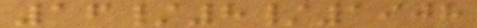16/8/1908
